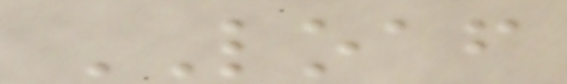LOAF
